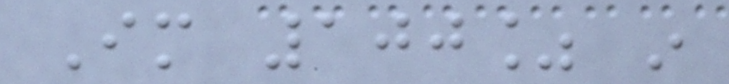Im 100% in
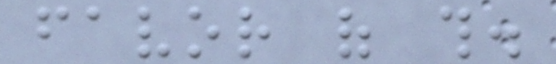favor of this.
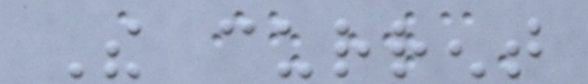The current
